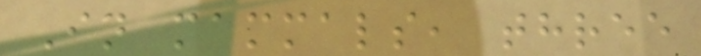In mammals, three
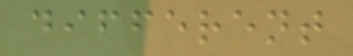different
